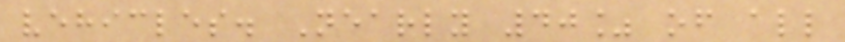vehicles. Nearly 40% of all
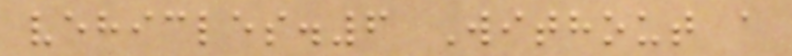vehicles.6 Without a
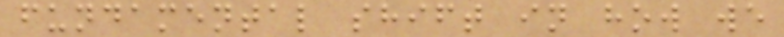fundamental shift in how we
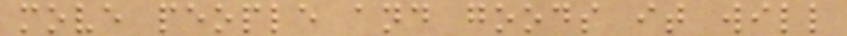move people and goods it will
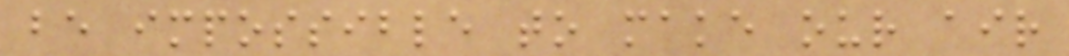be impossible to make our air
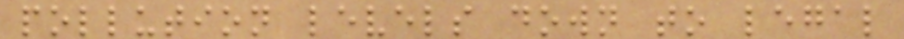pollution levels down to legal
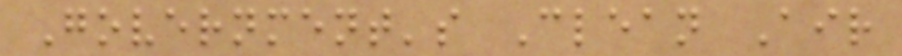Government's Clean Air
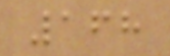168
